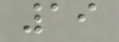19
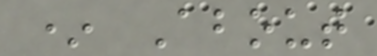* About
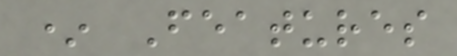* Features
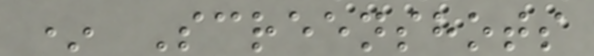* Screenshots
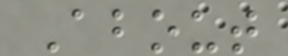About
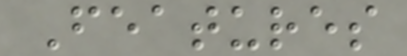Features
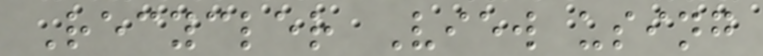Recycler View using
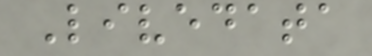Livedata
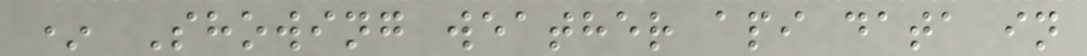* Showing weather api data in
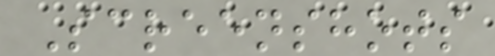Screenshots
